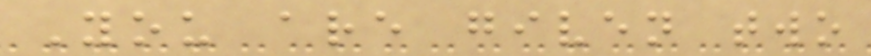You are given two
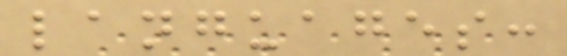languages:
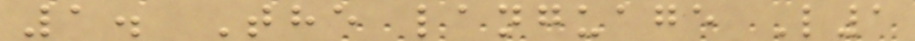1. The language L1
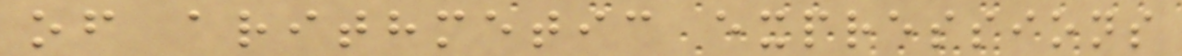of arithmetic expressions
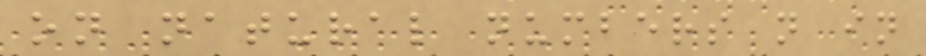on natural numbers n in
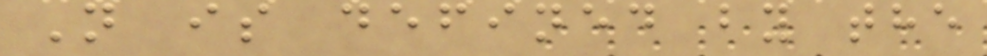N is defined by the
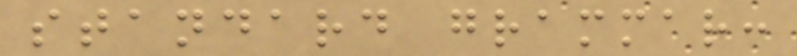standard grammar:
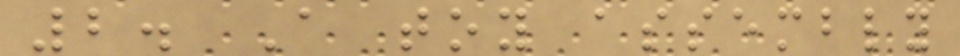2. A toy assembly
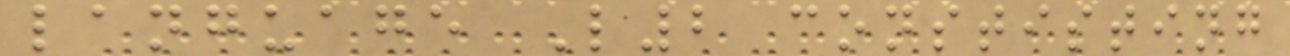language L2 constisting
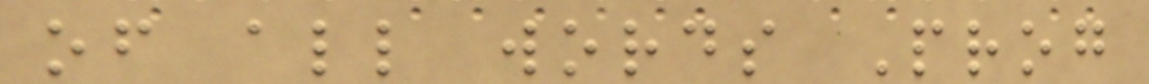of all words Prog
